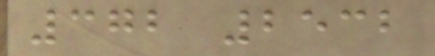372 2532
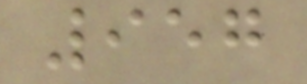957
